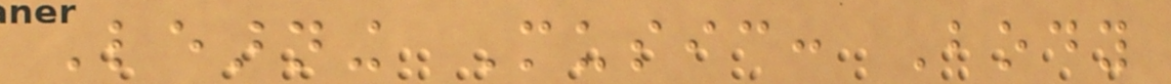Learning Music: Body
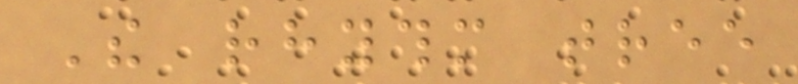The rhythm tree
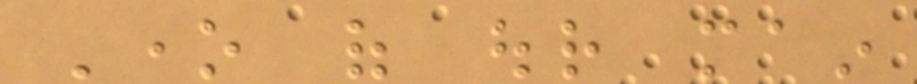One of our main
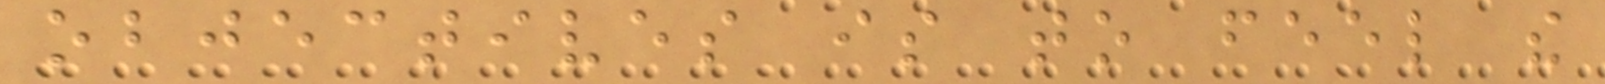objectives is to feel the
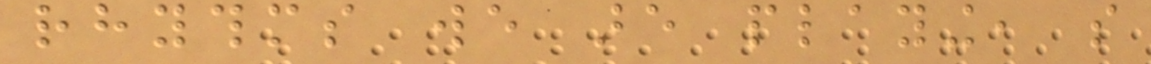rhythms we are playing, so
